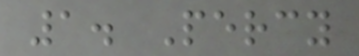1. Percy
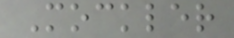Mockler
